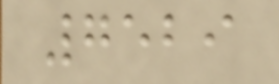7529
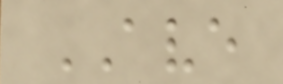AVE
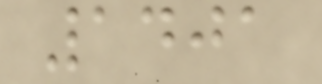1401
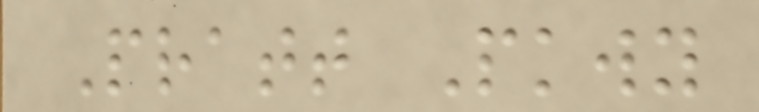Pratt Pkwy
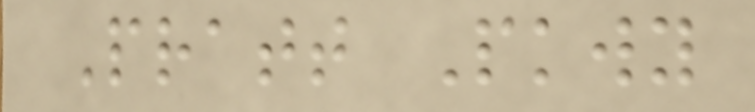Pratt Pkwy
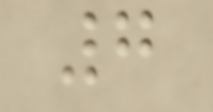7
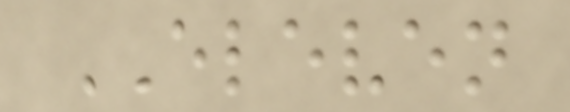ELEVEN
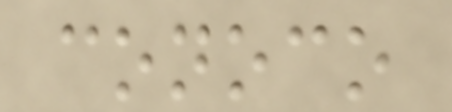conoco
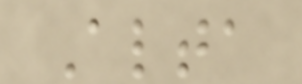Alta
